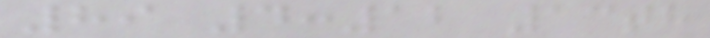89 4:12 13th
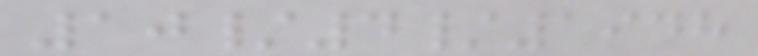10/4/1948
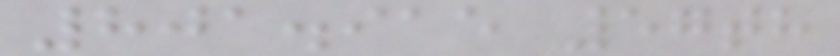801.915 57th
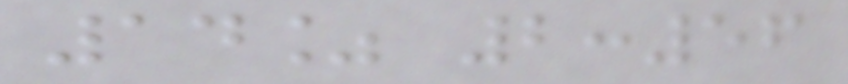14% 2:56
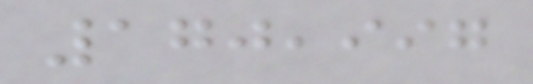170,997
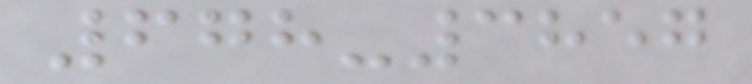678-3857
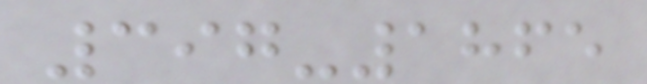397-1865
